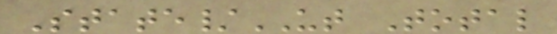State/UT Total
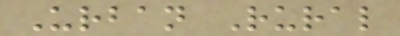Urban Rural
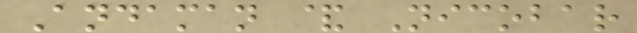Andaman & Nicobar
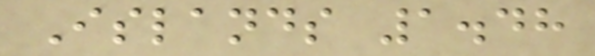Islands 1.48
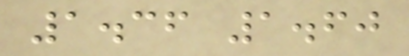1.36 1.60
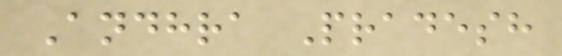Andhra Pradesh
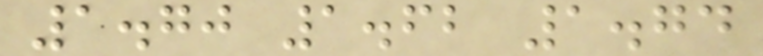1.70 1.62 1.74
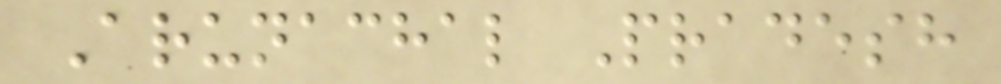Arunachal Pradesh
